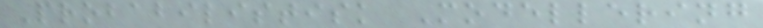Probabilistisk Modellering
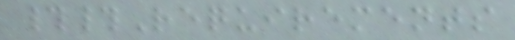##Requirements
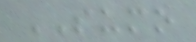SUMO
